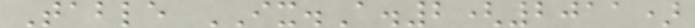Table IX.A.2(2011)
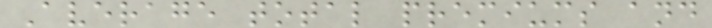Average total premiums and
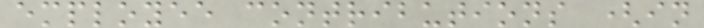employee contributions (in
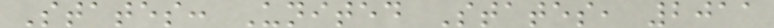States: United States, 2011
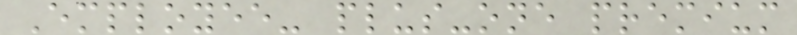Employee- plus-one premium
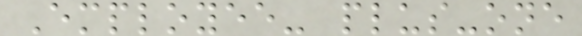Employee- plus-one
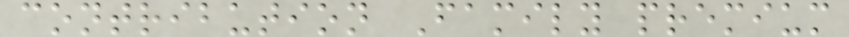contribution Family premium
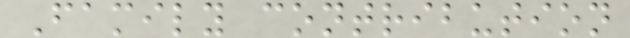Family contribution
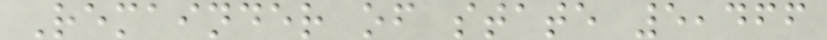Remainder of state 5,466
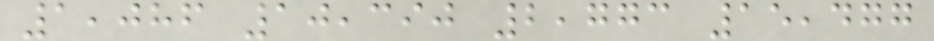1,086 10,390 2,773 15,477
